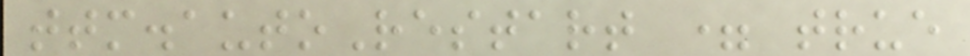ttm.autoRestart = true
